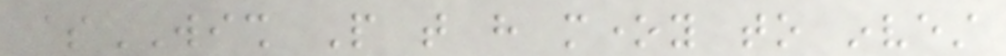$WISH People that have money to invest
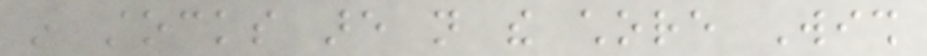in stocks are not the chore Wish
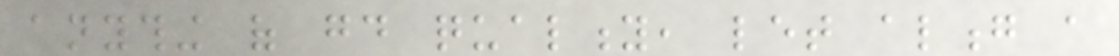anything of good quality, let along a
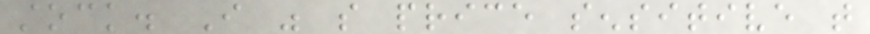stock. I was so price sensitive that
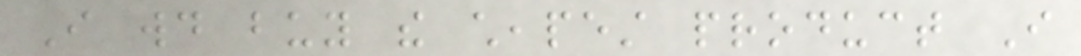I would buy the cheapest product I
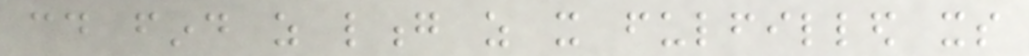could find as long as it fulfilled its
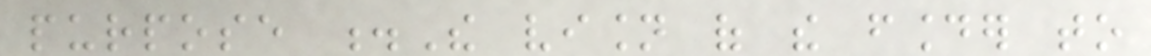purpose .The vision of the founder to
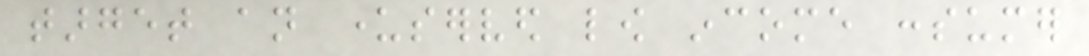target an underserved low income consumer
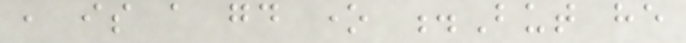, is a good one .But he
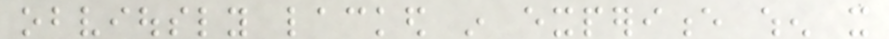obviously lacked in experience when it
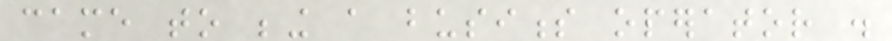came to being a business operator .
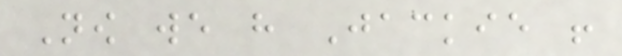Now we have Jackie !
